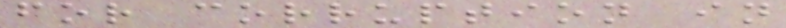for corruption in
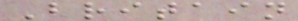Britain
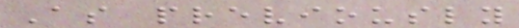As previously
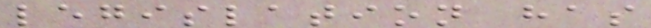legislation has
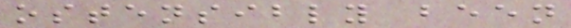ostensibly been
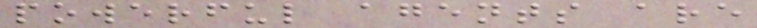powerful agents are
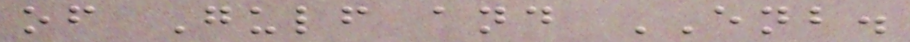of Gulf and ENB.
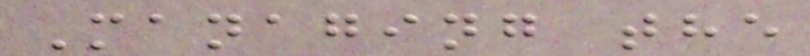Managing the
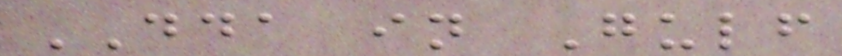DDA in Gulf
